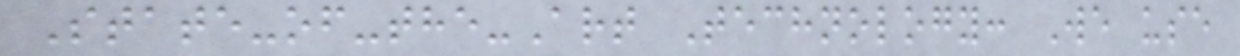State-of-the-Art Technology: We use
